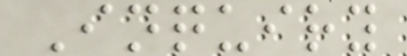Inquiry
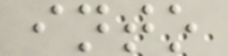into
